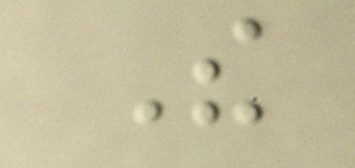The
